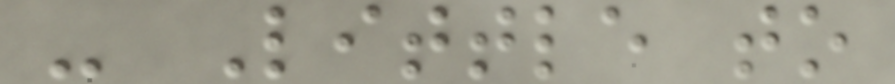- Little to
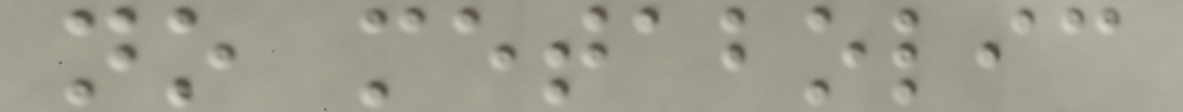no metabolic
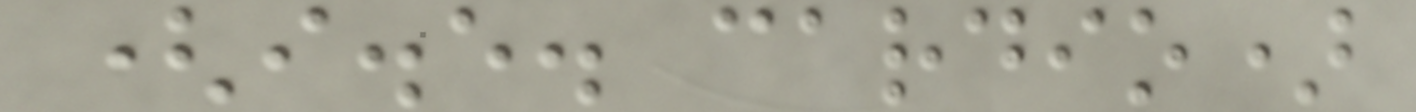(i.e. cardio)
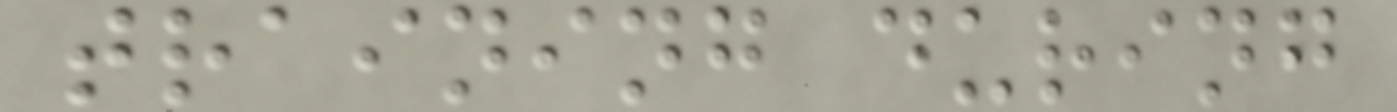training during
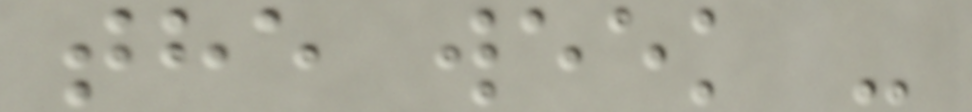the week -
